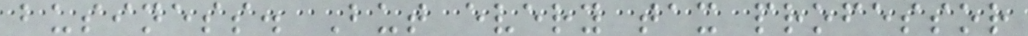business. But every tax professor
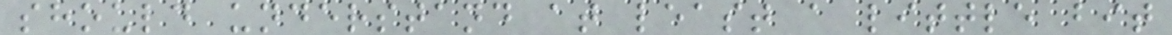should understand at least a little bit
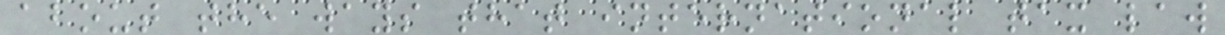about the ways that international tax law
